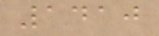1410
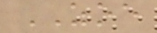ZOE
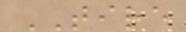TIRE
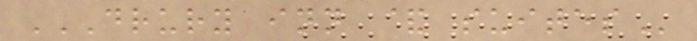DRURY INN & SUITES
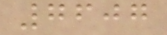7607
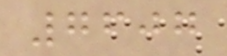7607
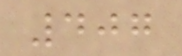407
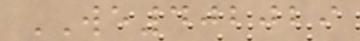WE402029
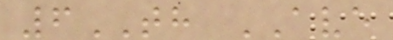6TH AVE
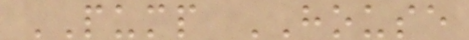PUMP HOUSE
